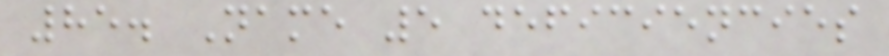85. Name 5 deficiencies
